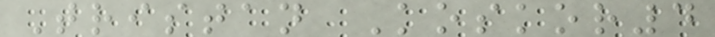Tristan Koskor4
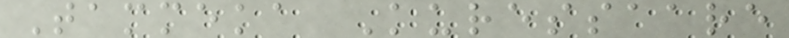Tammeka Kuressaare
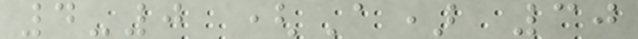4-0 (A) 30
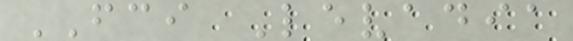FCI Levadia
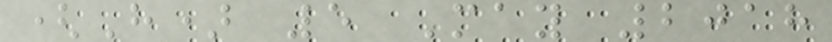(H) 5 May 2018
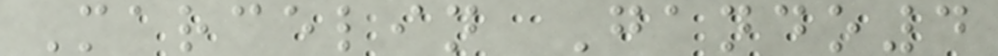Marcelin Gando4
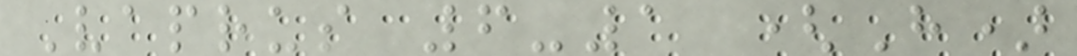Vaprus 6-1 (H)
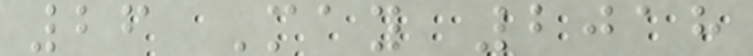26 May 2018
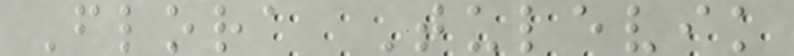Flora Tulevik
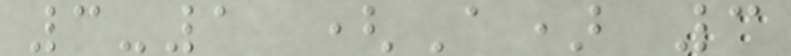3-1 (A) 3
